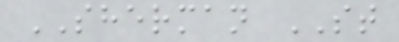SHERMAN ST
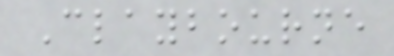Claybourne
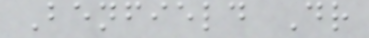Benfield Dr
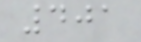401
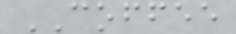COFFEE
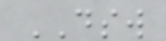DSW
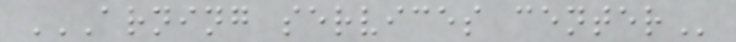ARNING SERVICES CENTER
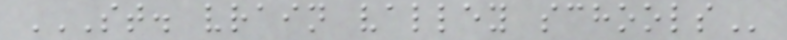ST. VRAIN VALLEY SCHOOLS
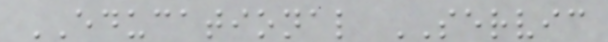EDUCATIONAL SERVIC
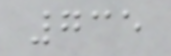735
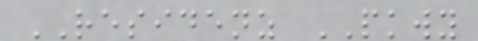RESIDENZ PKWY
